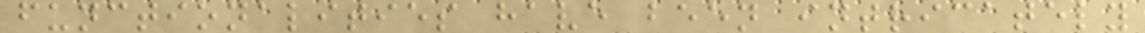functionalities have been intricately
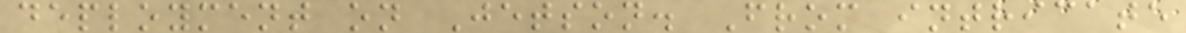deployment on Jetson. From intricate
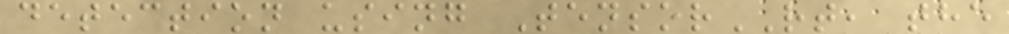detection using TensorRT, the
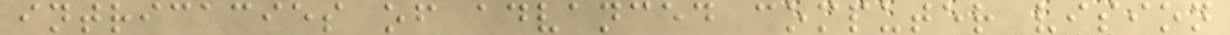intricacies of advanced computer vision
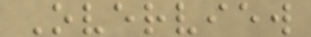Overview
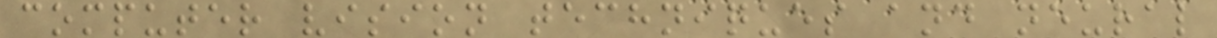computer vision techniques and neural
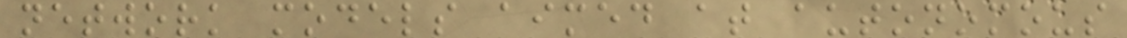network models aimed at autonomous
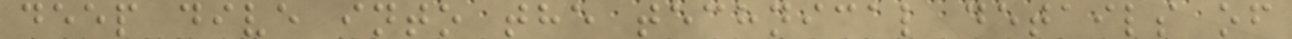deep dive into the technical details of
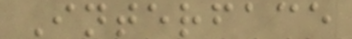Interface
